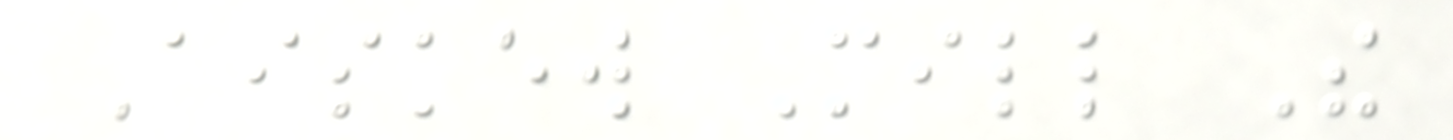Aiskew Mill The
